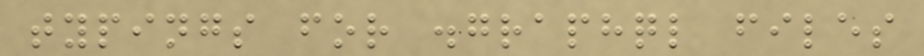typings for .graphql files
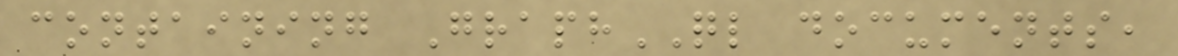containing GraphQL documents,
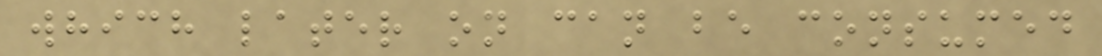which later on can be consumed
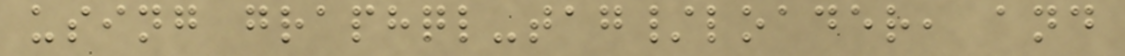using graphql-tag/loader, and
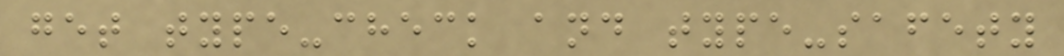get type-check and type-safety
